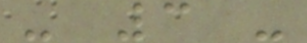- 3 -
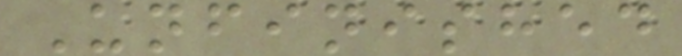Unfinished
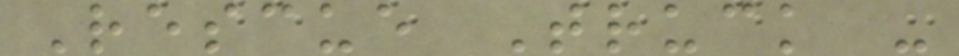Rescue Truck -
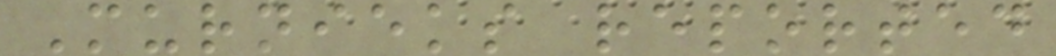Murnieks reported
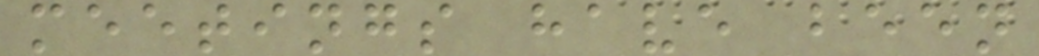meetings have been
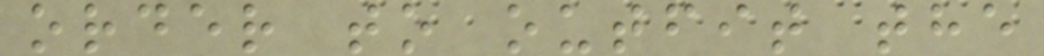order to outfit the
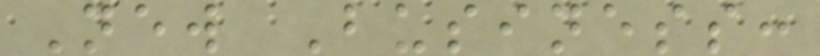New Business:
